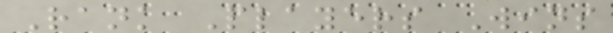Rank Players Wins
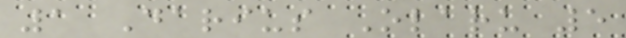1 Darius Olaru 5
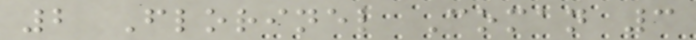2 Florinel Coman 3
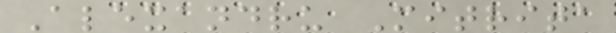Alexandru Mitrita
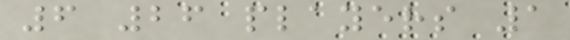6 26 players 1
